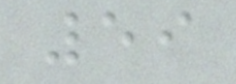59
